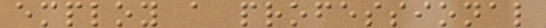employ a professional
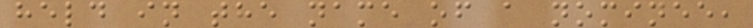held in the name of a nominee,
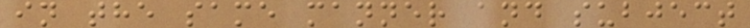in the same manner and subject
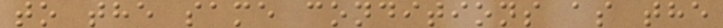to the same conditions as the
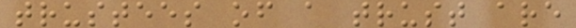trustees of a trust are
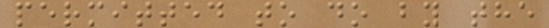permitted to do by the
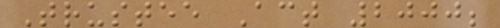Trustee Act 2000;
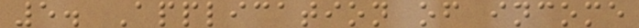5. Application of income
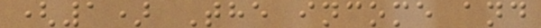(1) The income and
